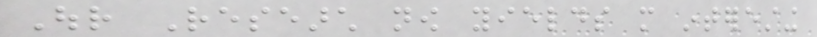Our Research now yields more interesting
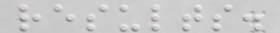results.
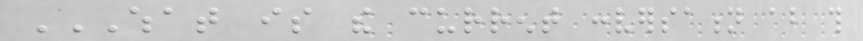WHAT IS THE CURRENT CONVERSATION ABOUT THIS
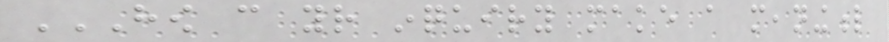HOW CAN YOUR INQUIRY MAKE A MEANINGFUL
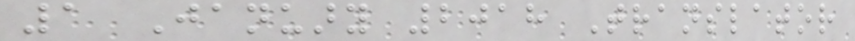1 January 2018 Translator
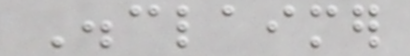Disclaimer
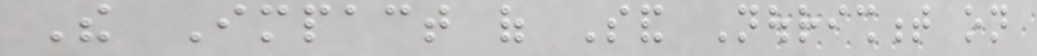The Impact of Sand Nourishment on
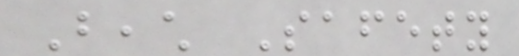Beach Safety
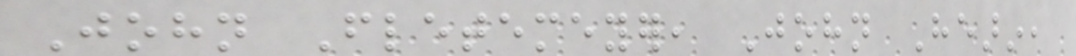John Fletemeyer, John Hearin,
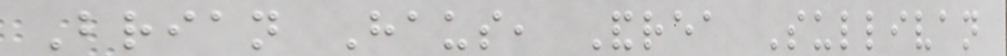Brian Haus, Andrea Sullivan
